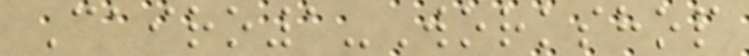Cairo1-Workshop
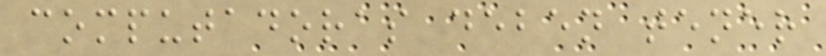computadoras deben tener
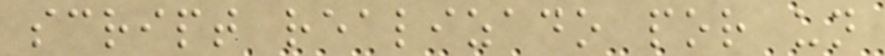script realizado por un
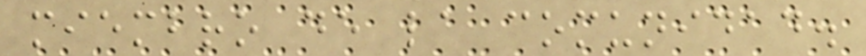miembro de la comunidad.
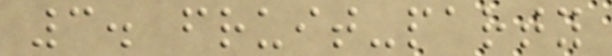3. fruit-party
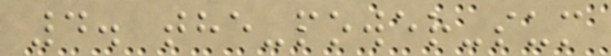4. the-power-sum
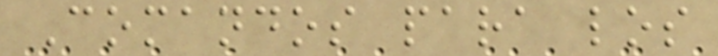Comandos para los
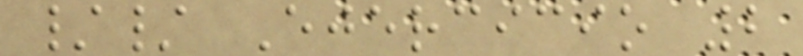// Ejercicio 2
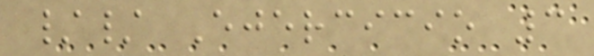// Ejercicio 3
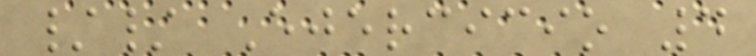// Ejercicio 4
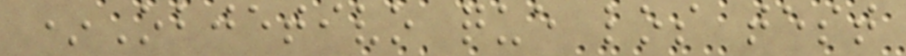*Objetivo que los test
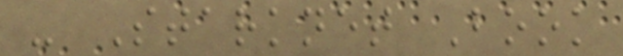- Starknet Book
